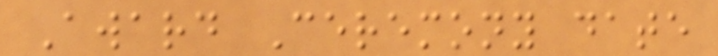Award Ceremony date
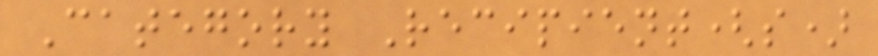Category Recipient(s)
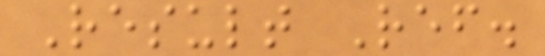Result Ref.
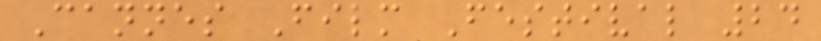Cannes Film Festival 24
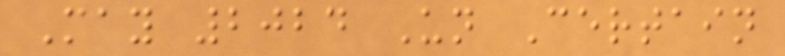May 2024 Un Certain
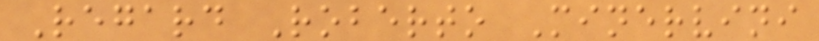Regard Roberto Minervini
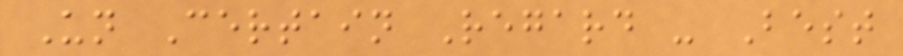Un Certain Regard - Best
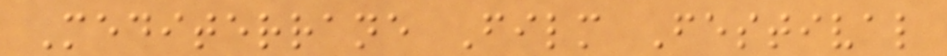Mediterrane Film Festival
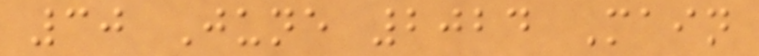30 June 2024 Main
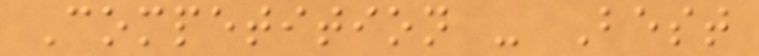Competition - Best
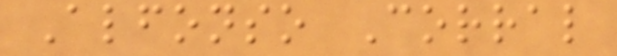Alfonso Corral
